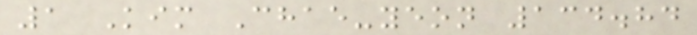1 Kim Chae-yeon 134.84
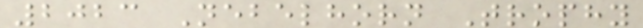2023 Nebelhorn Trophy
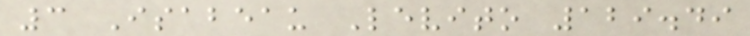3 Isabeau Levito 129.49
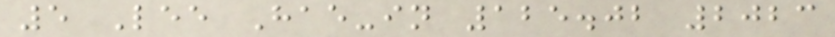5 Lee Hae-in 125.02 2023
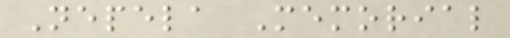Nepela Memorial
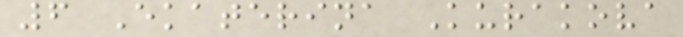6 Ekaterina Kurakova
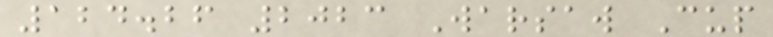124.26 2023 Warsaw Cup
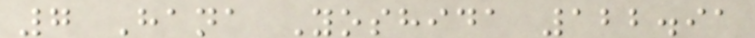7 Hana Yoshida 122.91
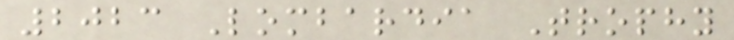2023 Lombardia Trophy
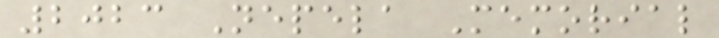2023 Nepela Memorial
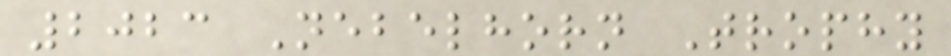2023 Nebelhorn Trophy
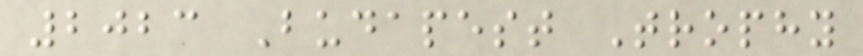2023 Budapest Trophy
